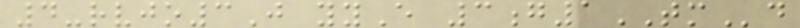4-rvjo3J yyE 3g1TMd
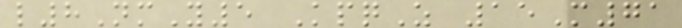l8NmY5 KpqZ 15M71
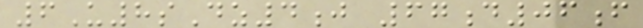6U8sDz4j 67d06f
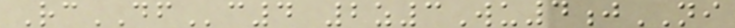RcDFc4 2z3Wu4jNI
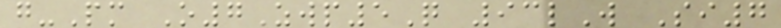g-Pm O7Zwp5Q 93lW Si7
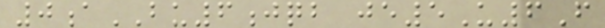0aBU6jqb je5U6F
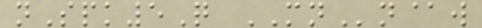nSpk5Q MNn@w
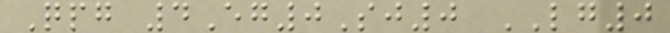Qpg 4Eg0Sj0 LG0
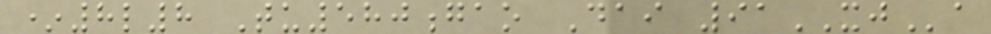*8l8 Tu580gao Dai 91XJa
